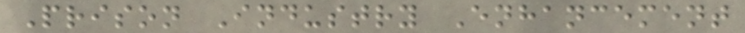Prison Industry Enhancement
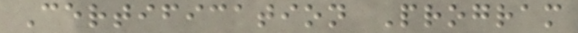Certification Program
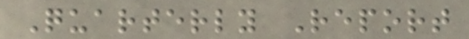Quarterly Report
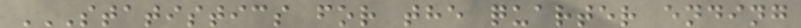STATISTICS FOR THE QUARTER ENDING
